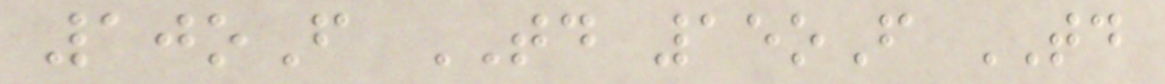10oF TD 15oF TD
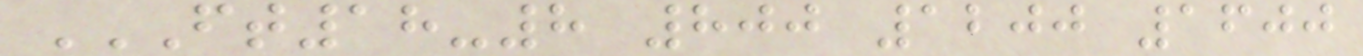FT18-8 800 1200 1600
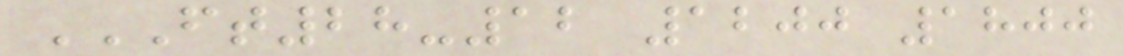FT28-12 1200 1800
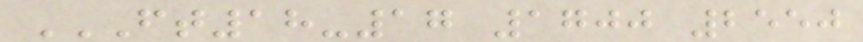FT18-17 1700 2550
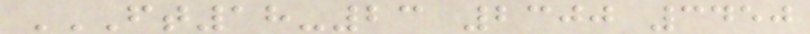FT18-23 2300 3450
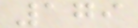179
